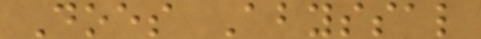Does Abyssal
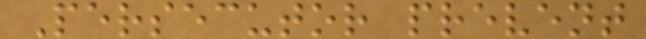Persecutor prevent
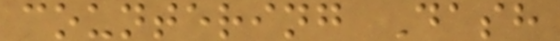countering Dash
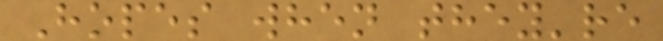Hopes when they're
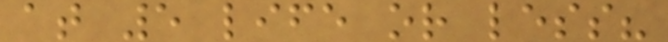at 5 life or less?
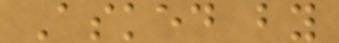Asked by
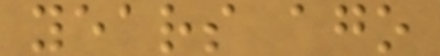years ago
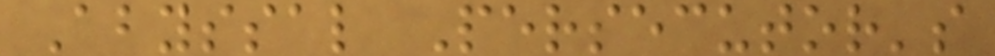Abyssal Persecutor's
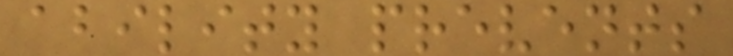ability prevents
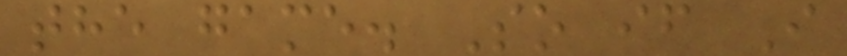the game. So if I
